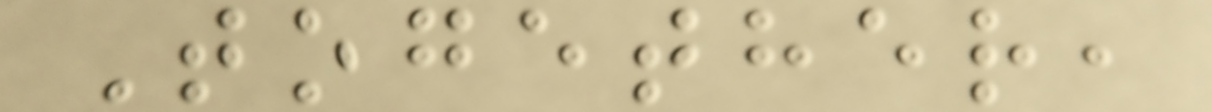Together,
